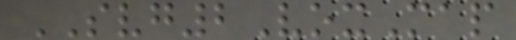SVG2VoxMap
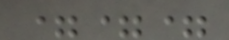===
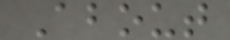About
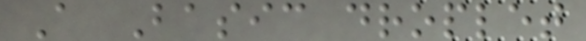A Basic droplet
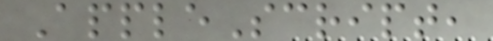AppleScript,
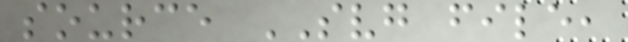source SVG file,
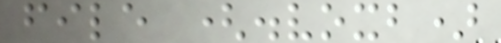file (.voxb)
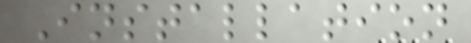Installation
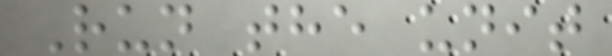Run the unit
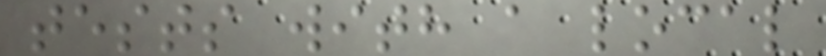tests with a local
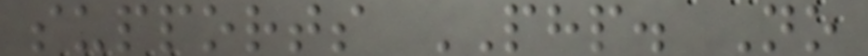supports PHP. No
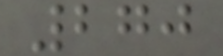270
